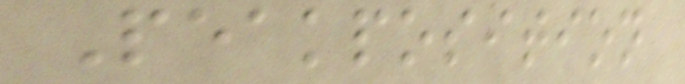Peakposition
